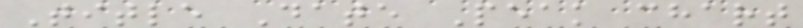Title Date Peak chart
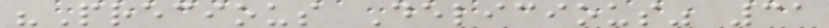"Precious Delicious" 31
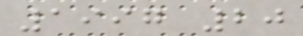1997 20
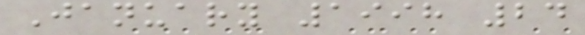January 1998 24
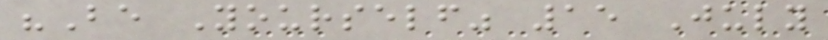"Be Yourself" 15 July
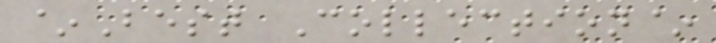~Best Collection~
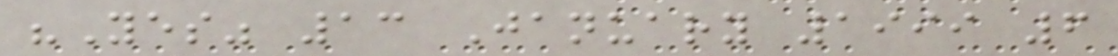"Yes" 13 January 1999 6
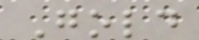Gold
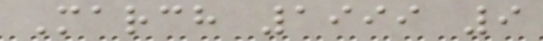March 1999 9
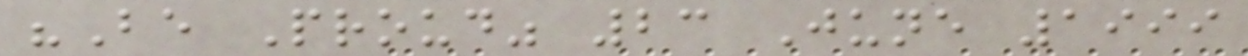"Be Proud" 23 June 1999
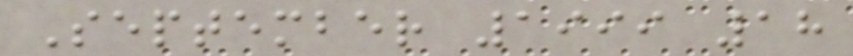September 1999 18
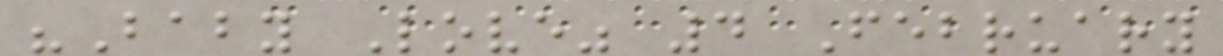"Baby Love" 4 February
